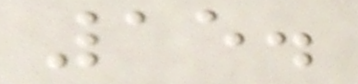15.
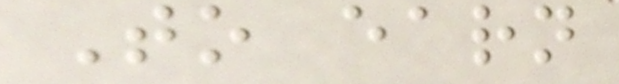To earn
